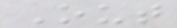Out
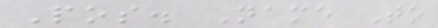Pos. Name To
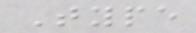Type
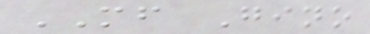MF Gino
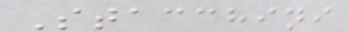Stacchini
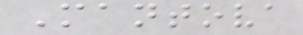Mantova
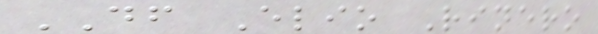DF Elio Rinero
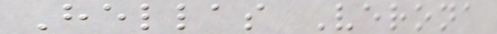Hellas Verona
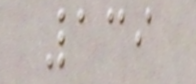139
